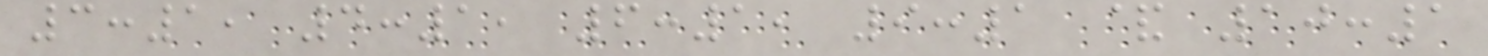3:1, 4:1, 6:1, 9:1 & 10:1
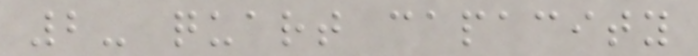2- quart capacity
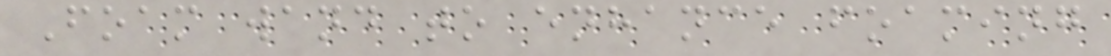Foam wand to enhance foaming
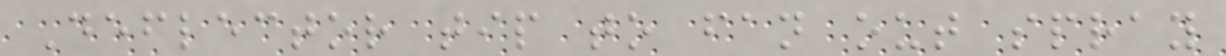Deflector tip to fan out spray
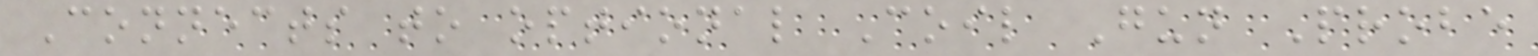Connects to optional Coil Gun Probe
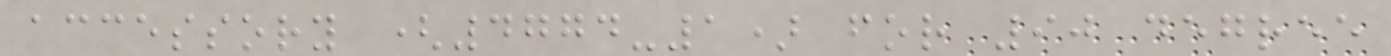accessory (4774-1) for 90 degree
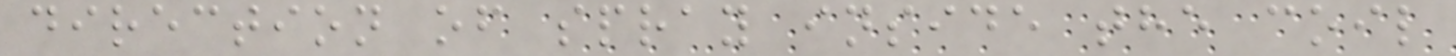direction of spray inside the coil
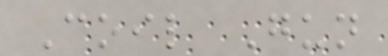Coil Gun
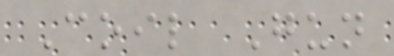Coil Gun
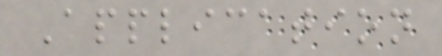Application
